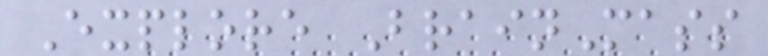Explore BrainMass
